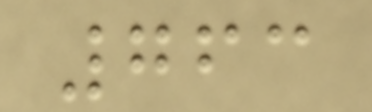763
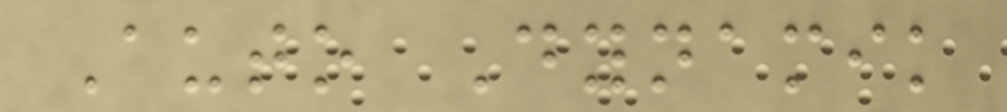Auto Dynamik
